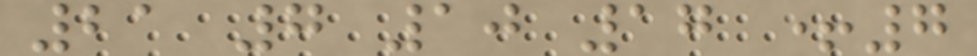21 7 10 17 +7
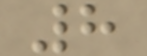8
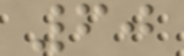60
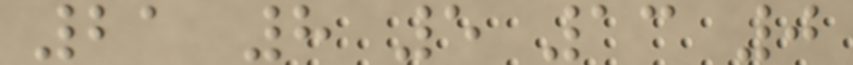21 8 5 13 0
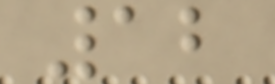12
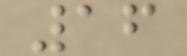16
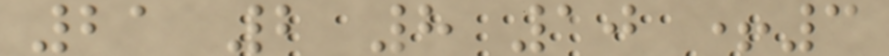21 2 8 10 +3
